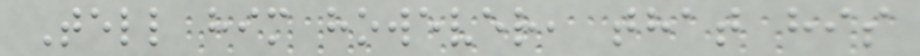Tell him however, that his
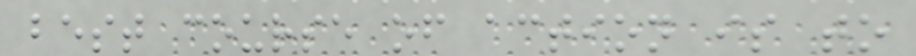best course of action is to
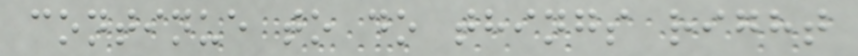continue to do things right
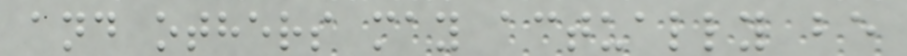and others may actually be
